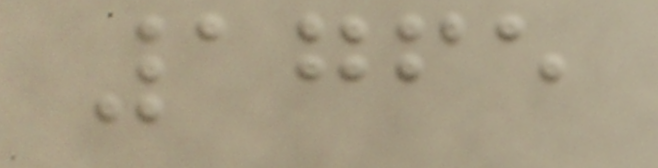1765
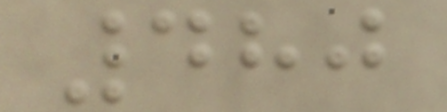480
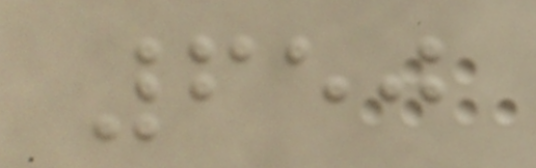650
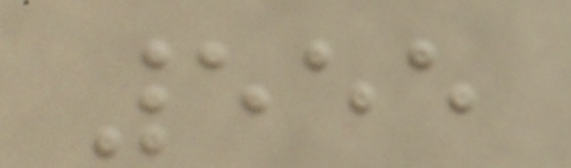555
